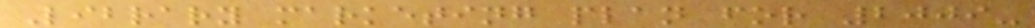Library marketing plan for 2009-
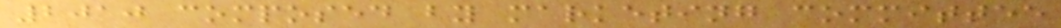2010 composed by marketing committee
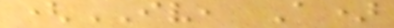(IV, A)
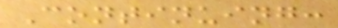Continuing:
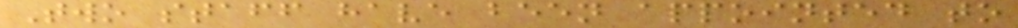Two staff have been appointed to
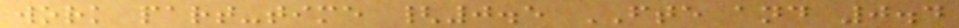work part-time {0.5 FTE and 0.4
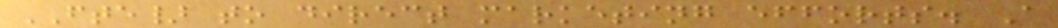FTE} to direct marketing efforts. A
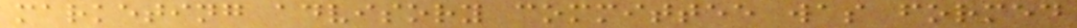marketing advisory committee was formed
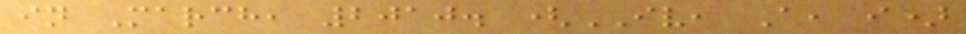in March, 2010. (IV, A, i)
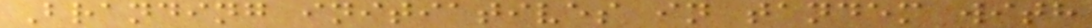Branding initiatives in tandem with
